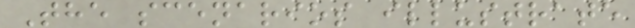The scenarios illustrate
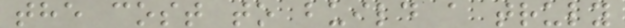the cost to build a truly
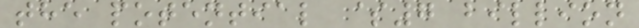the potential $7 billion
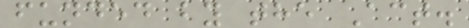funded by the Act.
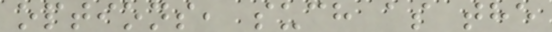options, such as the
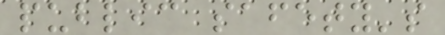public safety's
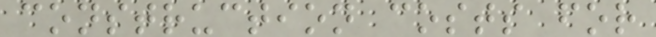construction costs for
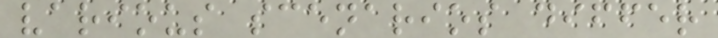various scenarios differ
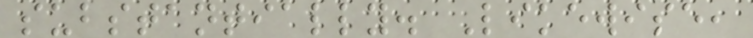substantially. Likewise,
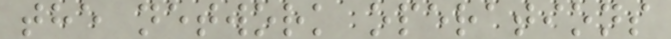the network operations
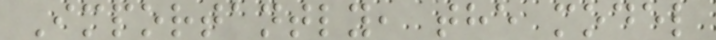Importantly, the model
